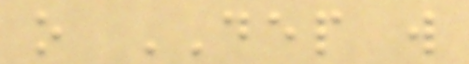o DEP will
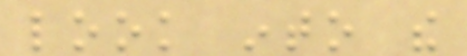look into the
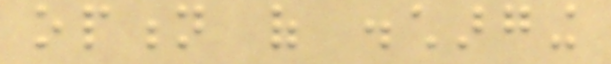option of discharging
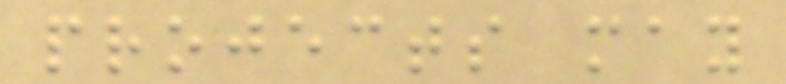projects may
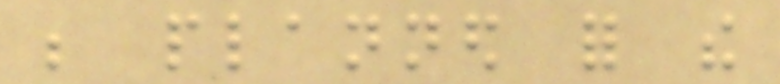be planned for the
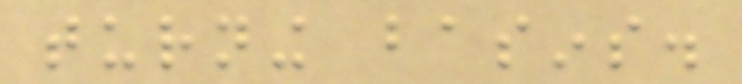turning basins.
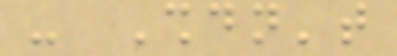- Shouldn't
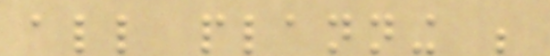all planning be
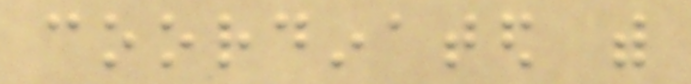coordinated with
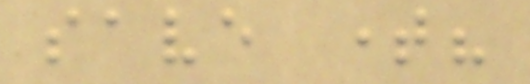save time?
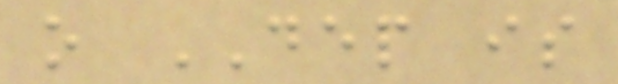o DEP is
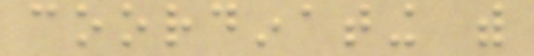coordinating with
